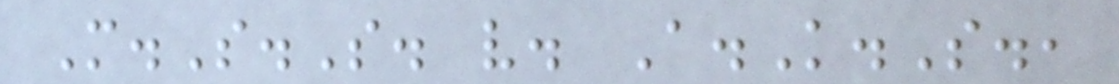M.S.S. v. A.K.S.,
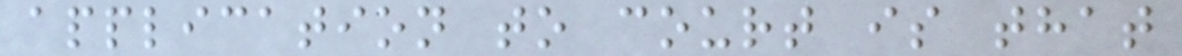application to court is that
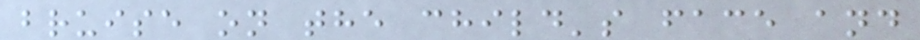bruise on the child's face and
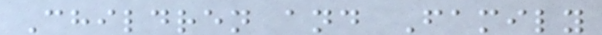Children and Family
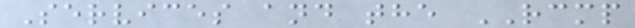Services and the RCMP
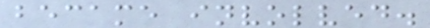became involved.
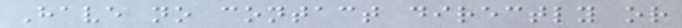Have no contact directly or
